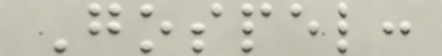Gospel:
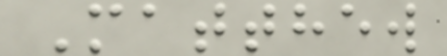Matthew
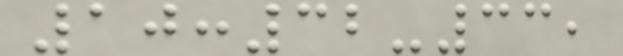10:32-33,
